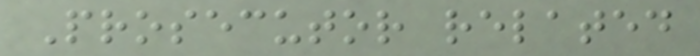Prosecutor related
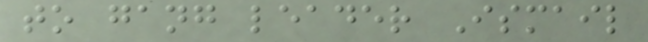to gang leader Ismail
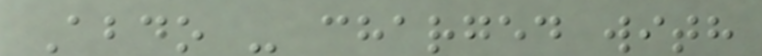Abdo - charged with
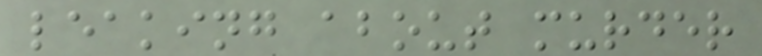leaking about murder
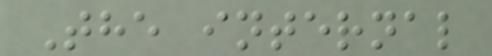The internal
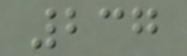237
